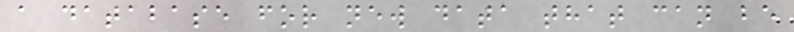a database for new data that can be
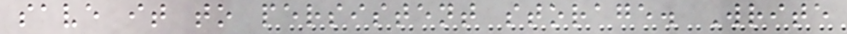save it to persistent storage. Write
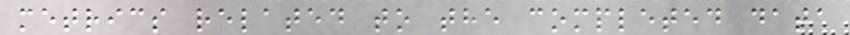metrics related to the completed data
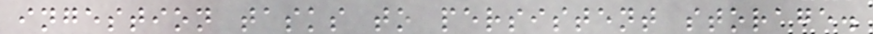ingestion tasks to persistent storage.
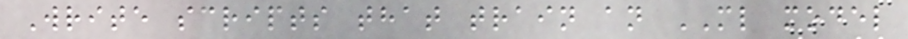Write scripts that train an ML model
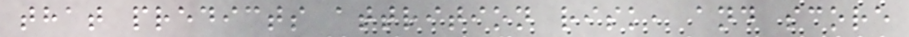that predicts attrition risk, and score
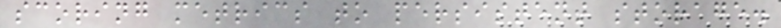scoring metrics to persistent storage.
